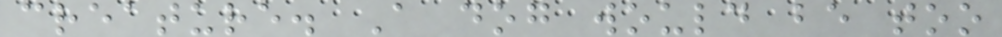creature. A dog would be too
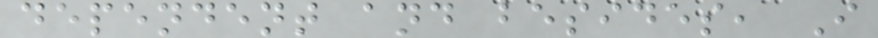dependent and besides, I
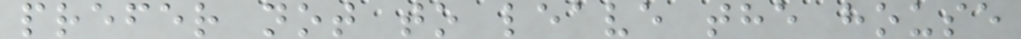prefer not to leave the house
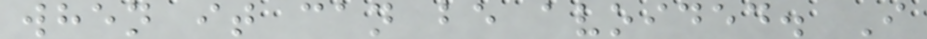when it can be avoided. I
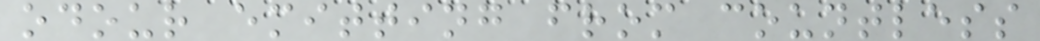odour emitting from countless
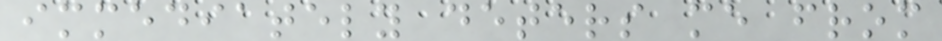immediately deters me from
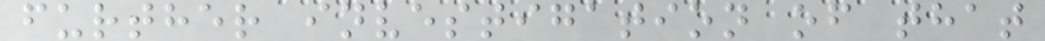further investigation of that
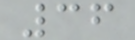36
